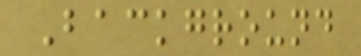Background
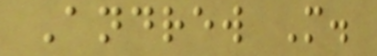Andrew M.
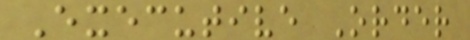Executive Order
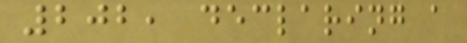202, declaring a
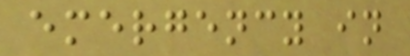emergency in
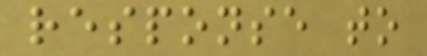response to
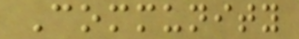Community
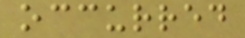occurred
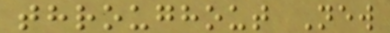throughout New
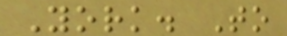York. To
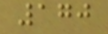170
